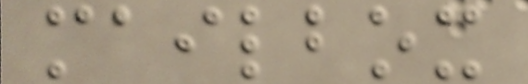mailbox
